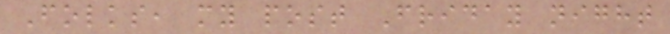Folks, my post Friday night
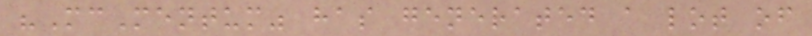"McMentum" has generated a lot of
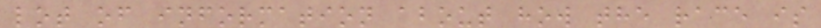lot of information about how the race is
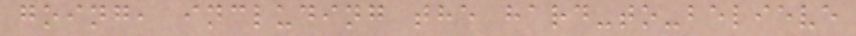going, including the hard-to-believe
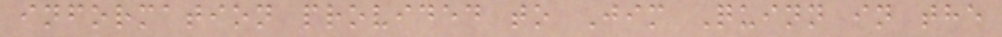information provided to Jim Quinn in the
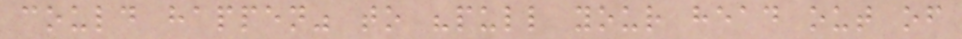could happen" to "pull your head out of
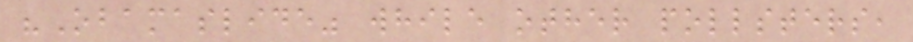"Obamaslide" while other pollsters,
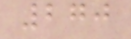270
